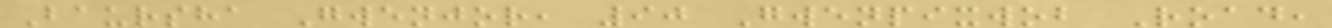Baursha Gwenjor, 90 Gwenpixwob Road,
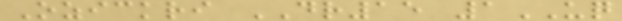Ozickri DR15 1UQ
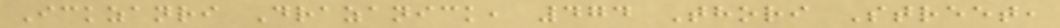Ickzanri Drazanick, 474 Thori Street,
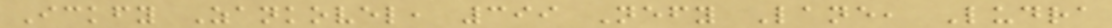Ickfy Zankovel, 399 Nefy Lane, Ludra
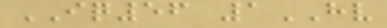IQ56 1HV
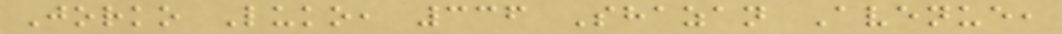Jorko Luko, 336 Shazan Avenue,
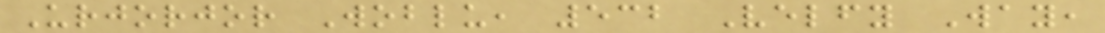Urjorjor Woblu, 532 Velfy Way,
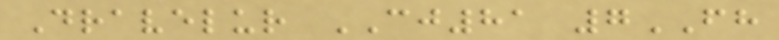Dravelur CJ81 7FH
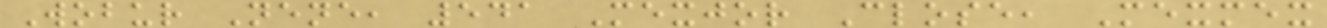Wobur Nene, 541 Mexjor Close, Mexmex
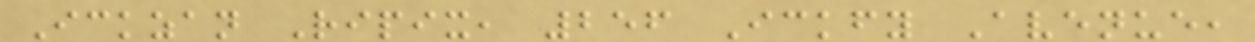Ickzan Ripix, 256 Ickfy Avenue,
